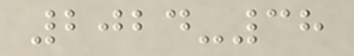2024-38
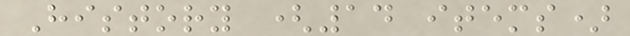History (14 items)
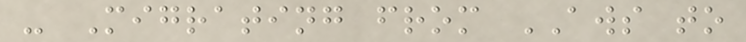- Migrating from AWS to
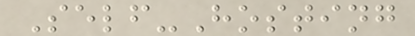Self-Hosting
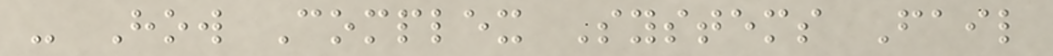- How Complex Systems Fail
